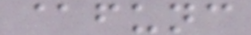@func
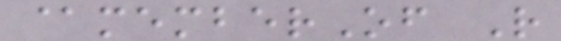@memberOf R
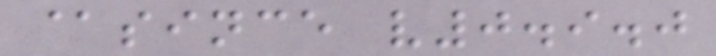@since v0.9.0
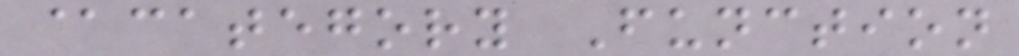@category Function
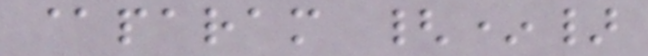@param {*}
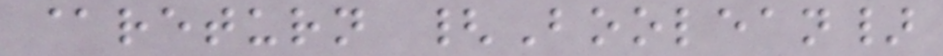@return {Boolean}
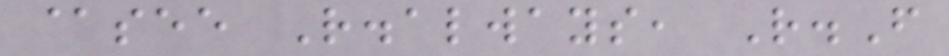@see R.always, R.F
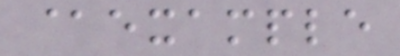@example
